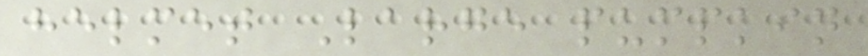helmet Large pumpkin
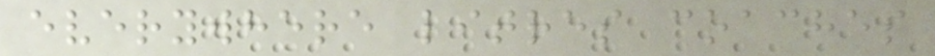everywhere litres coaches
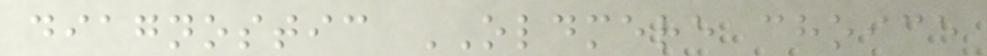diagnostic OLDMERE choice
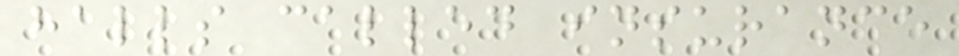halls called insurance
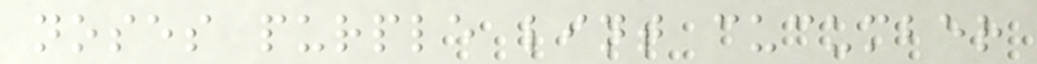noses purple lint cucumber
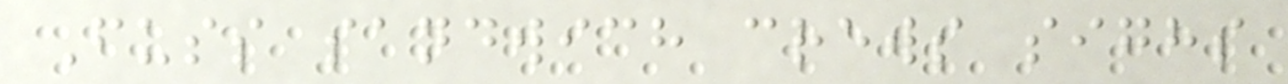Fuss sandwich crews sighs
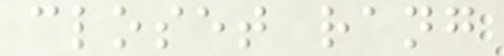closet rang
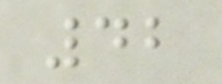42
